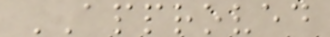APPROVED
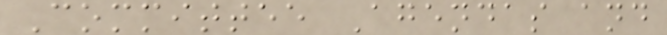Committee Agendas and
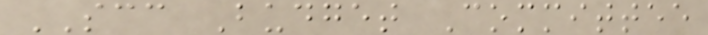SCC Budget Committee
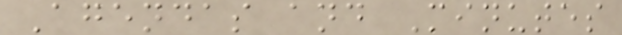Agendas and Minutes
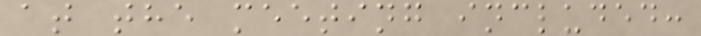at the meeting included:
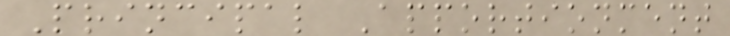Principal Apportionment
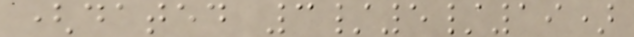(dated 3/5/19)
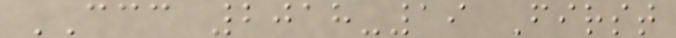CCC 2018-19 First
